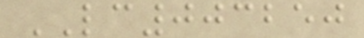LC003250
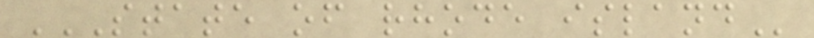STATE OF RHODE ISLAND
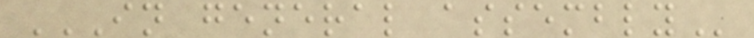IN GENERAL ASSEMBLY
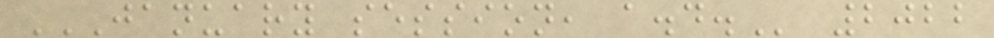JANUARY SESSION, A.D. 2022
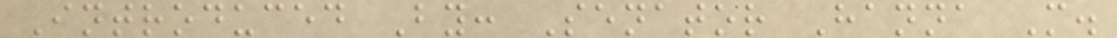Introduced By: Senator Hanna M.
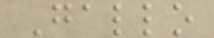Gallo
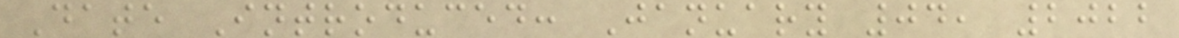Date Introduced: January 04, 2022
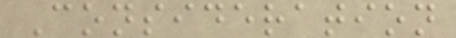Consideration
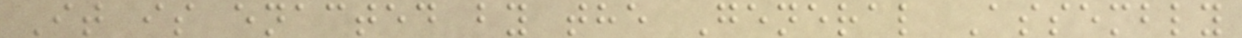It is enacted by the General Assembly
